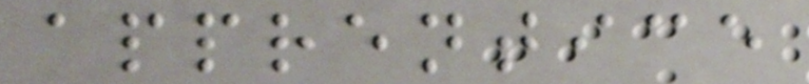apprentice
